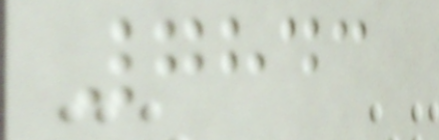7843
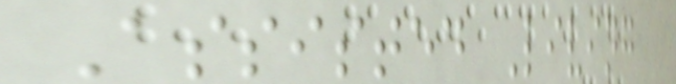Assisted Living
